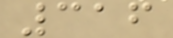316
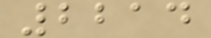2214
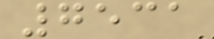7531
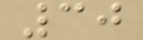30
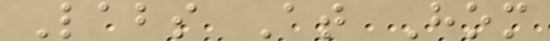Labs At Hom
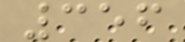356
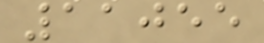11055
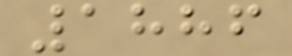1886
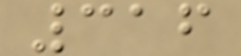316
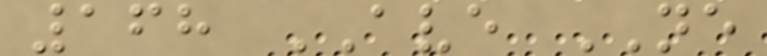168 AVE NE
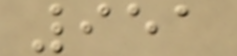951
